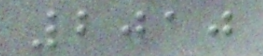2010
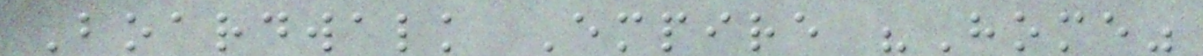Boardwalk Empire "Home"
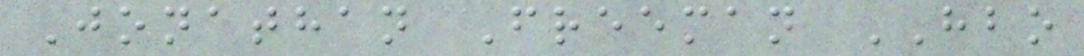Jonathan Freeman HBO
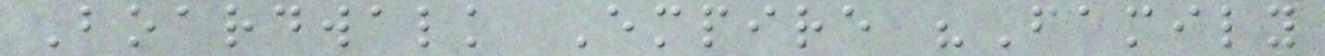Boardwalk Empire "Family
